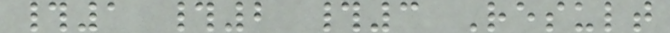#1 #2 #3 Result
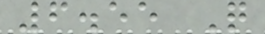6.55 Q
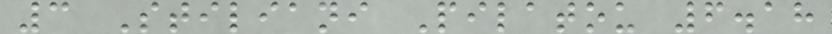3 Stiliani Pilatou 6.18
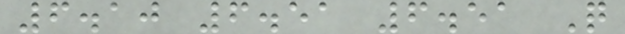6.10 6.51 6.51 Q
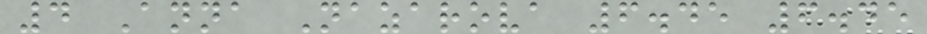4 Anna Nazarova 6.45 6.45
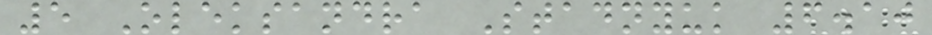5 Oleksandra Stadnyuk 6.10
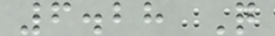6.28 Q
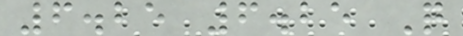6.25 6.25 Q
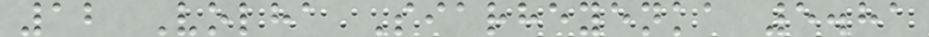12 Volha Siarheyenka 5.81
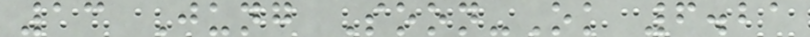13 Jung Soon-Ok 6.21
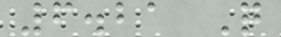6.21 Q
